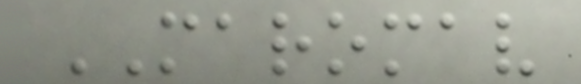MAROMAV
